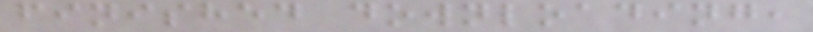finished downloading,
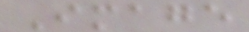Image
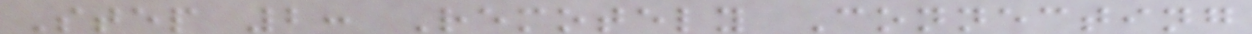Step 2: Remotely Connecting
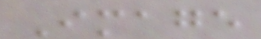Image
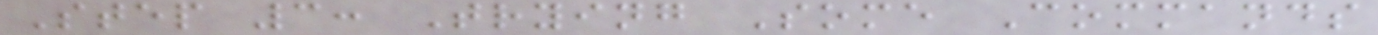Step 3: Trying Some Commands
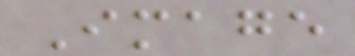Image
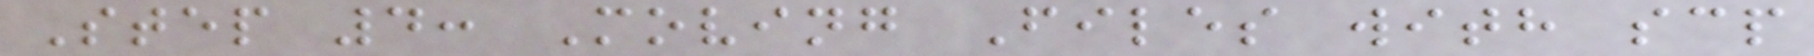Step 4: Moving Files with scp
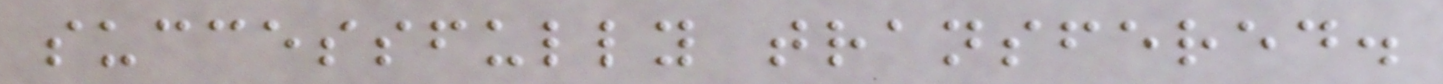successfully transfered.
